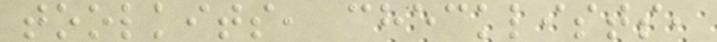toolkits, checklists,
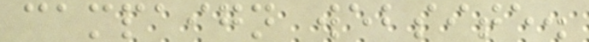campaign website.
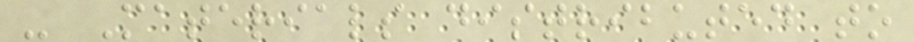- Materials distributed to
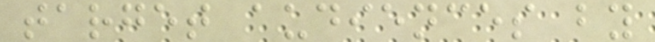target audiences by
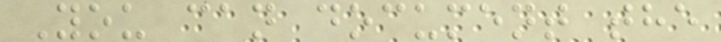You can document the
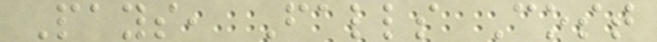Pays, Falls Cost
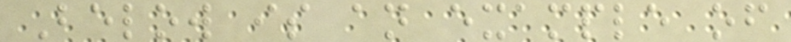Below is an example of
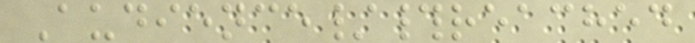Audience/#reached
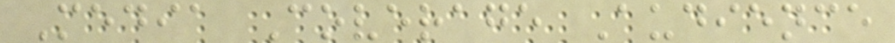Media Coverage Audience
